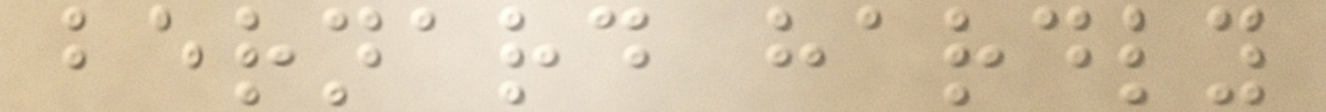bernard hardly
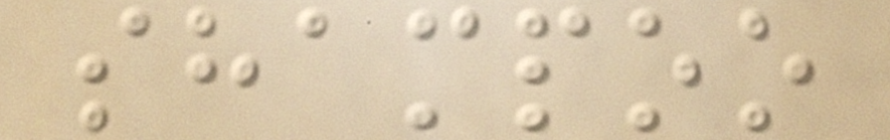shampoo
